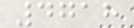4718
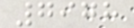7978
